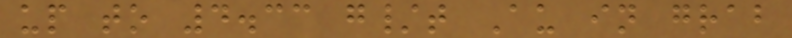up to 4.33 g/t Au in grab
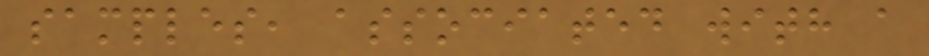samples, associated with a
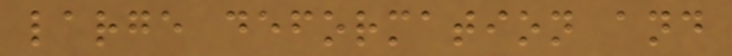large deformation and
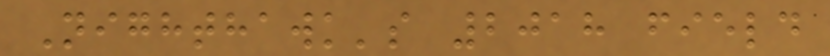Nighthawk's 2018 field
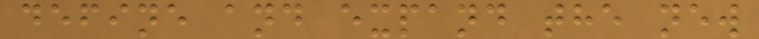define and expand the new
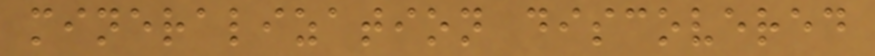mineralization discovered
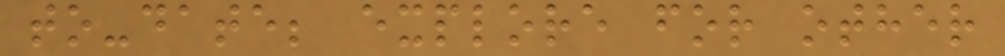to-date; explore for other
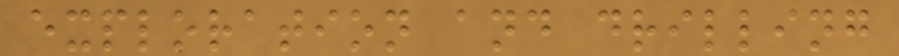exploration and drilling
